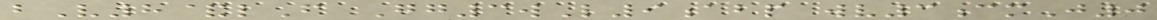bV8&lF Gg3wL9abp wv3cmJ0
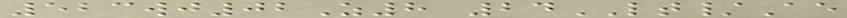523wj02Z8 24LT/Ae
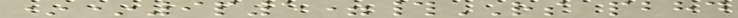**9p5=#RS pbhd
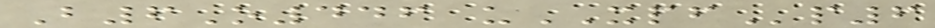B6O446 uXPFp6
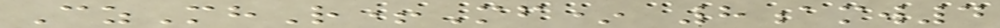CzMhR+Mf* 8amw4
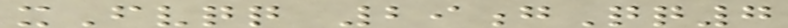xFvqq 29gQq7
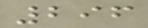296
